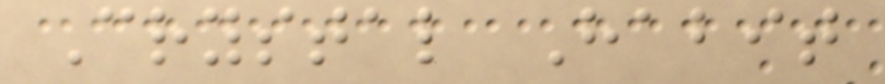Crystal Habit
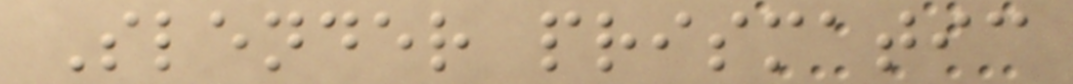Slender prismatic
